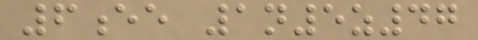6ee 1n5z47
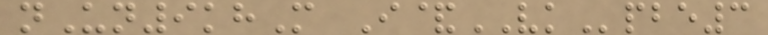nUn9khM I&VKpbe3
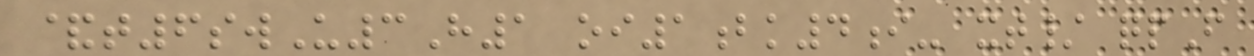&t6swU3H1 oi1bk4i- xt/ qpF
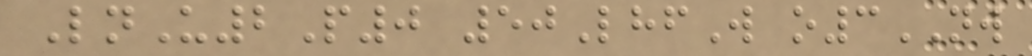LnU2P0 50LhfW o3NW
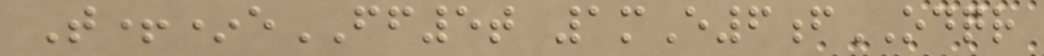T+*eFF5t 1mE6fODQR
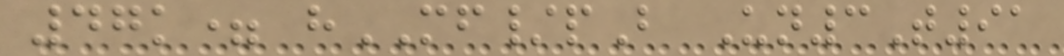47k= hMF/pB Un3T91
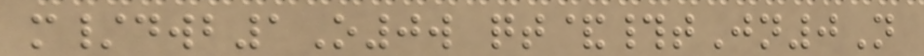m/dwb1O0w qt&#tJn0N
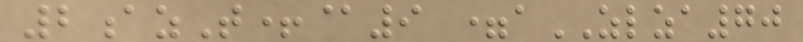2azT+@9 =aZLZA70
